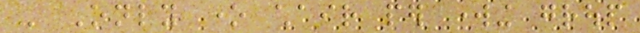- Only one chair per working group
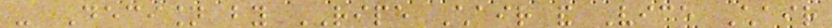- Decision by RIPE Chair and Vice Chair
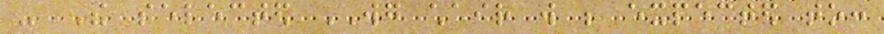- The selected WG chair will be expected to:
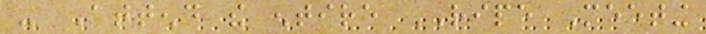- Attend the entire RIPE Meeting
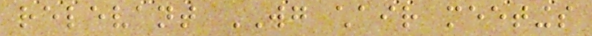relevant WG chair meetings
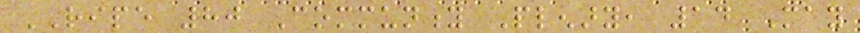RIPE 80 Community Plenary, 14 May
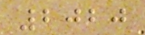2020
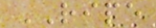RIPE
